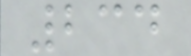234
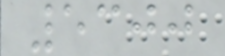5300
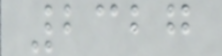2327
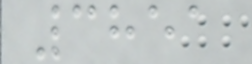3851
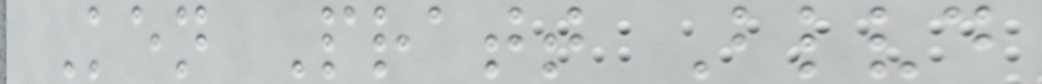Ken Pratt Blvd
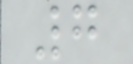7
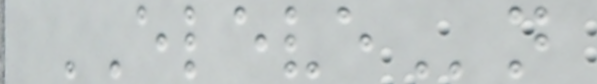ELEVEn
